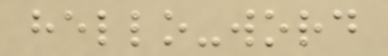hello-word
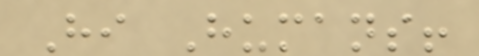Hi Humans!
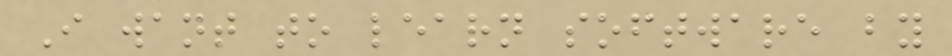I want to learn software by
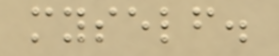myself.
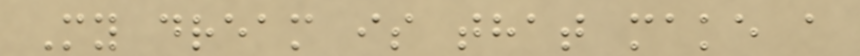My dream is that make a
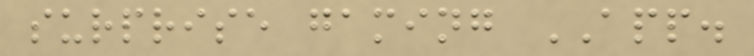surprise gaming APP.
